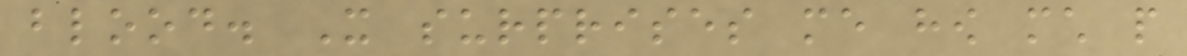blood. It surprises me how much people
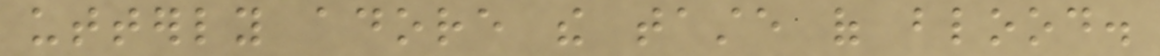utterly adore the taste of blood.
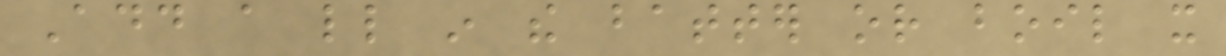Add a little in the batter or boil it
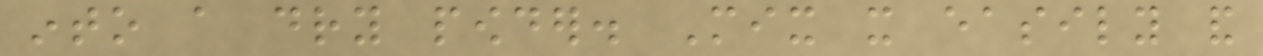into a dry powder. Mix it easily and
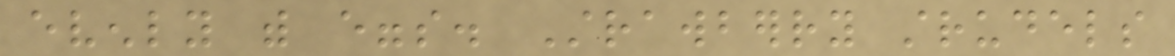evenly with eggs. Strawberry strudels
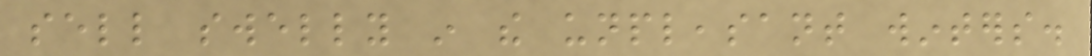sell swelly in the unpleasant winters.
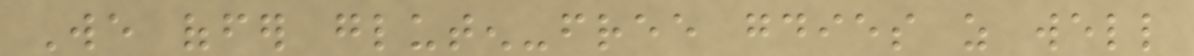We offer gluten-free goodies as well
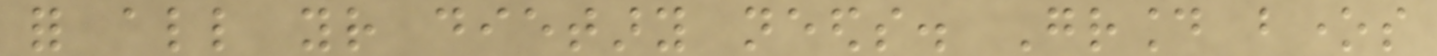for all your dietary needs. Ground bones
